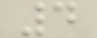4
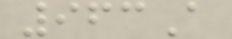963A
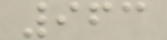963
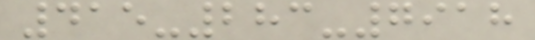415-283-7918
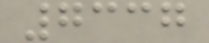7337
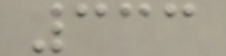333
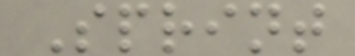Sprint
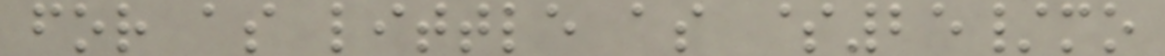for as little as $25/mo
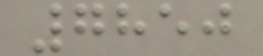7850
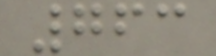763
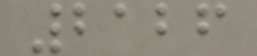2126
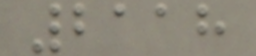2118
